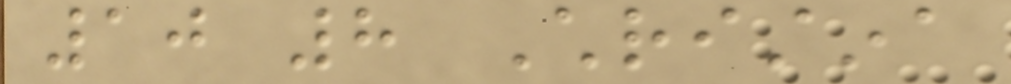10 8 Christina
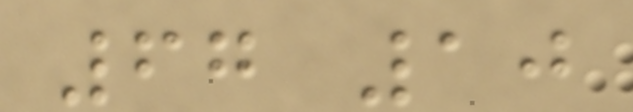67 10
